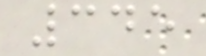345
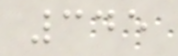345
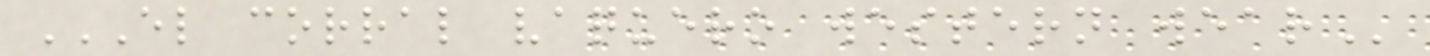EL CORRAL VAQUERO WESTERN WEAR
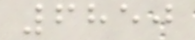6850
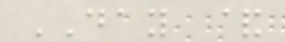DAY &
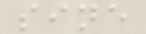sine
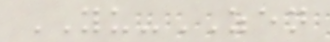YU-ZEN
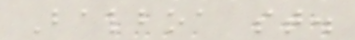Balboa st.
